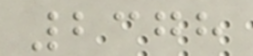2378
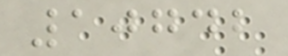10742
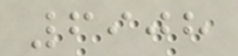6908
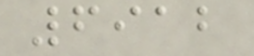6912
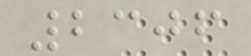2306
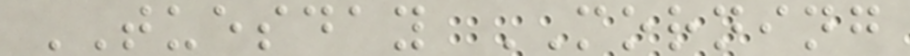TUESDAY MORNING
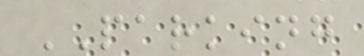PARKING
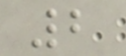2
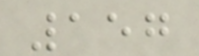157
